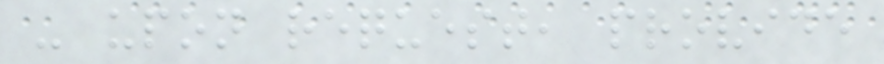- upon request, provide
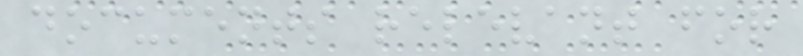documents relevant for
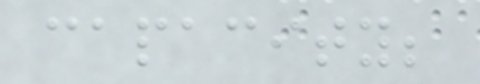capacity;
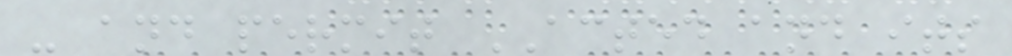- and permit ACTED and its
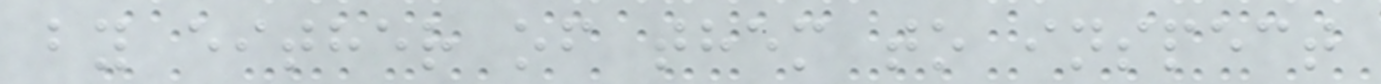by either of them to inspect
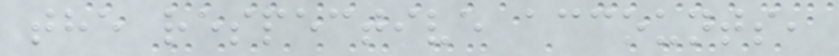the respective accounts,
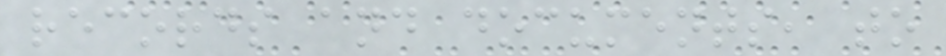records and documents, to
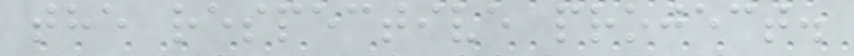the respective project.
